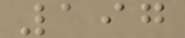197
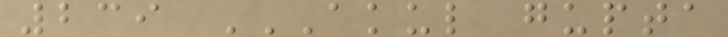239 AKUL GUPTA
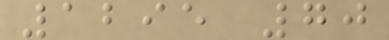1295 70
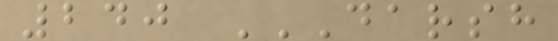240 DARSH
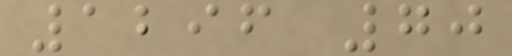1296 70
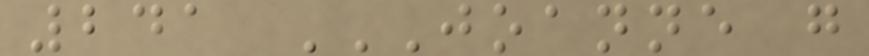241 JOANNE G
